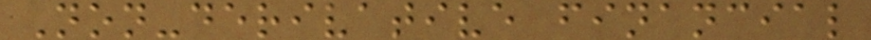Non-derivative financial
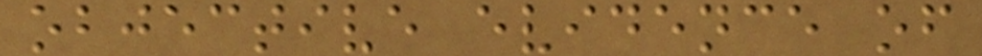objective evidence of
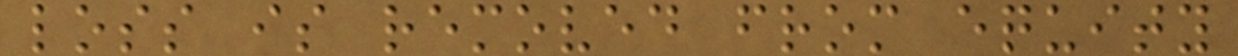loss is removed from equity
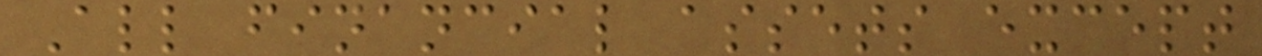All financial assets except
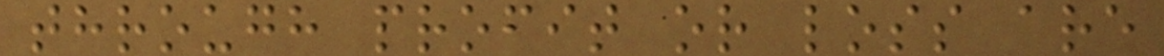through profit or loss are
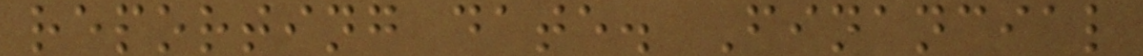reporting date. Financial
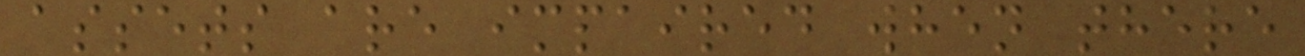assets are impaired when there
